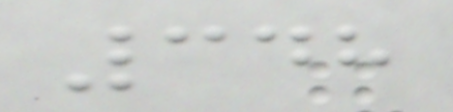348
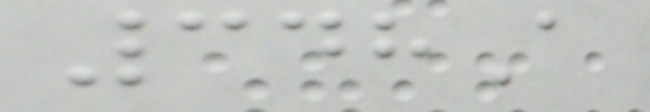348A
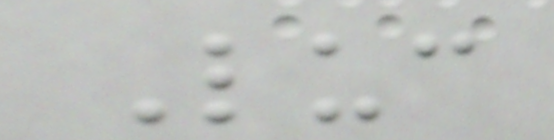Luc
